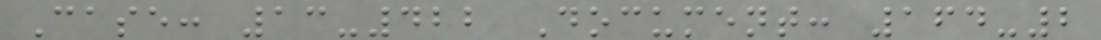Case: 13-422 Document: 164-2
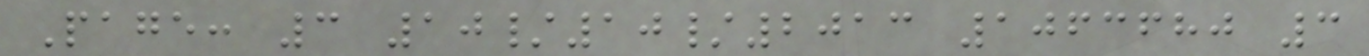Page: 3 10/10/2013 1063680 3
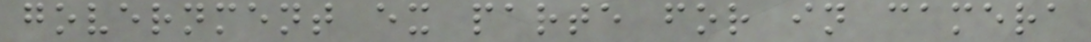government ex parte for in camera
